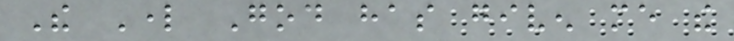The Lord God has given me the
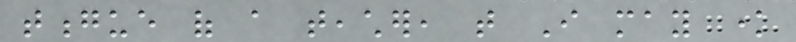tongue of a teacher, that I may know
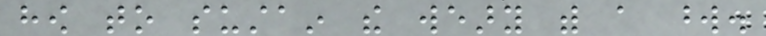how to sustain the weary with a word.
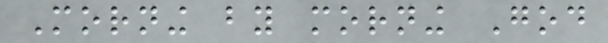Morning by morning God
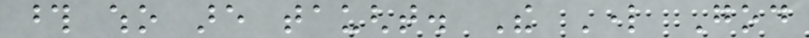those who are taught. The Lord God
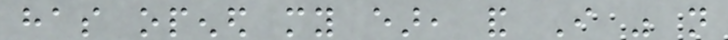has opened my ear, and I was not
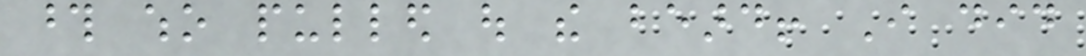those who pulled out the beard! I did
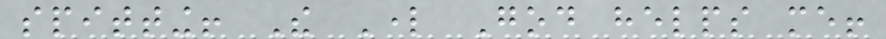spitting! The Lord God helps me!
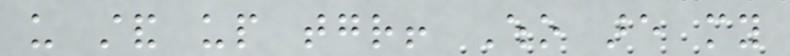us stand up together! Who are my
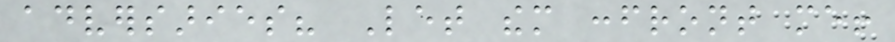adversaries? Let them confront me!
